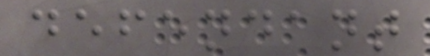defendant
